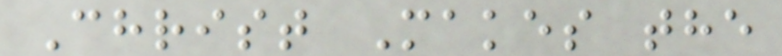Christ Makes the
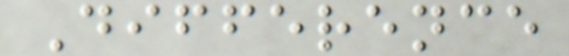Difference
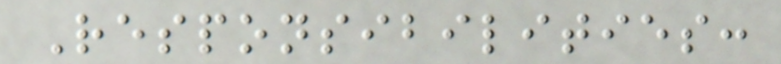Responsibilities:
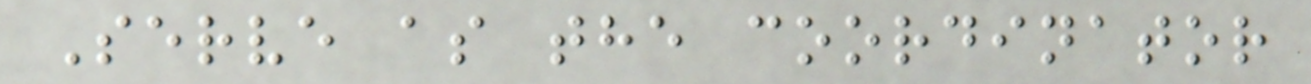Serve as the coordinator
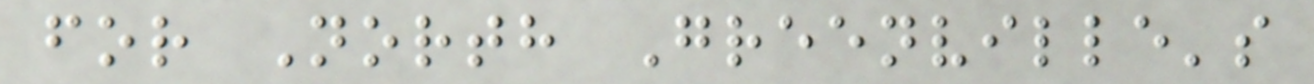for North Greenville's
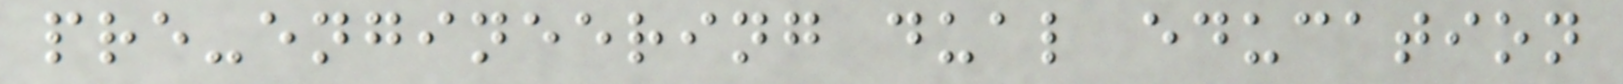pre-engineering dual education
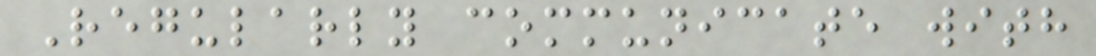Regularly communicate with
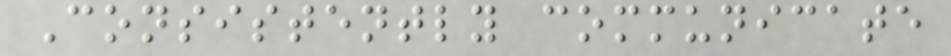Consistently communicate
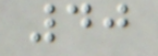40
